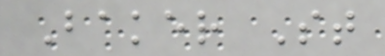Baker St
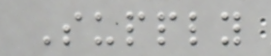Supply
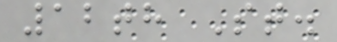12th St.
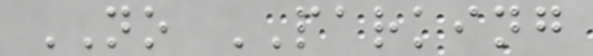NO PARKING
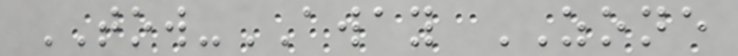TOW-AWAY ZONE
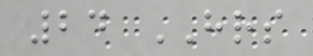24 HRS
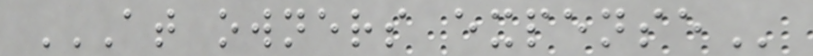AT OWNERS EXPENSE
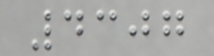4307
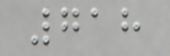718
